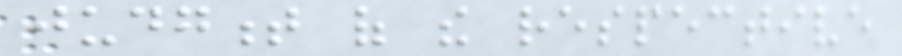judgment of the respective
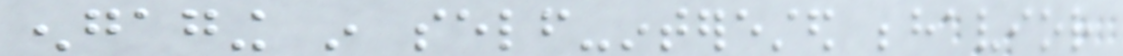engaging in self-interested behavior
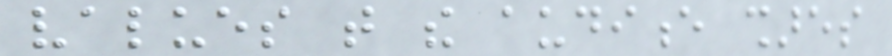values that the audience shares
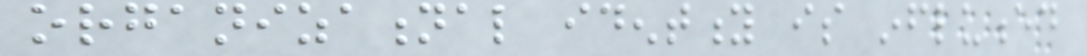organizational identity is influenced
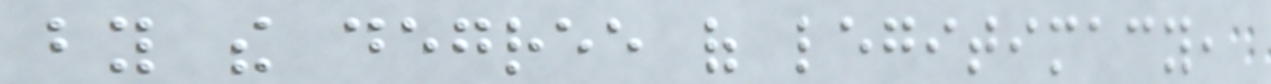by the degree of legitimacy,
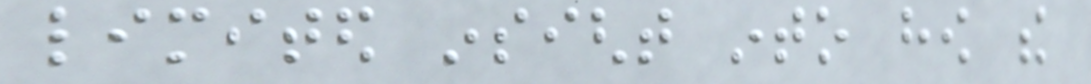limited insight into how the
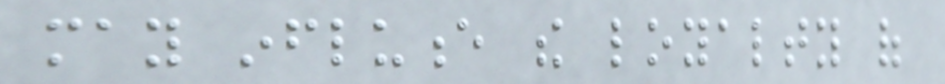may influence the loyalty of
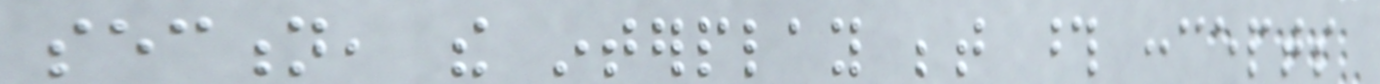section, the interplay between those concepts
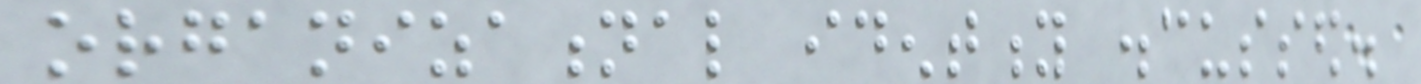organizational identity discussed.
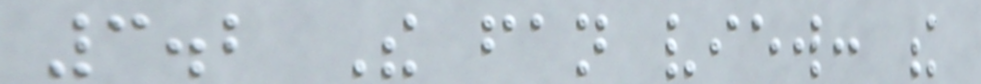3.2 The fan view: the
